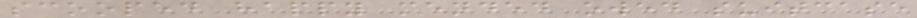scooped happy mended owed suitcase
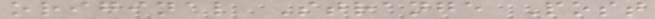original Strange Post
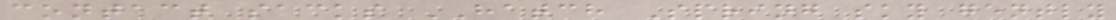contact sacks HATCH Spring sky gently
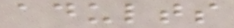adults
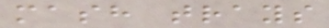mash trays
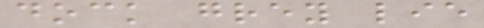dock grey lie
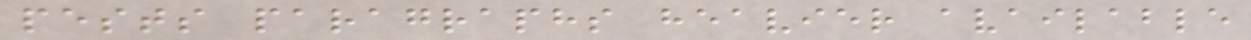pests paragraphs heavier available
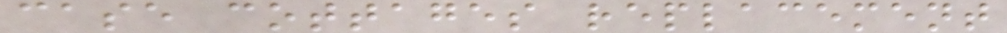case cottages replacement
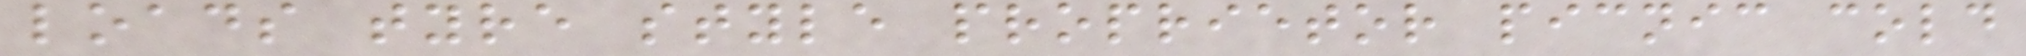loads tyre style proprietor picnic cold
